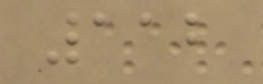112
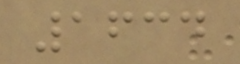1634
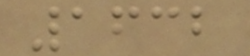1632
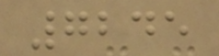7245
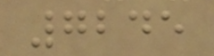7245
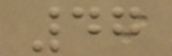47
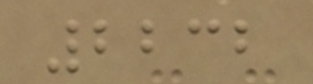2232
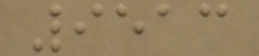9513
